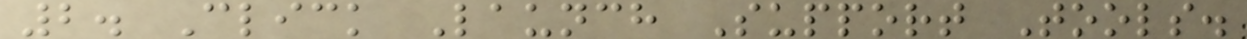2. Click Launch Support Tools.
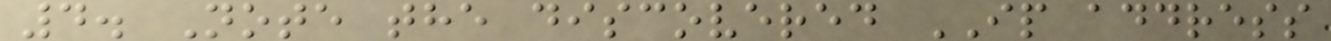4. Note the discovered IP address
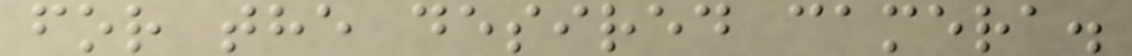for the desired camera.
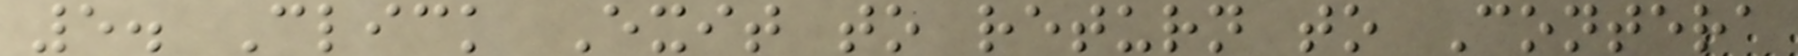5. Click Exit to return to Contera
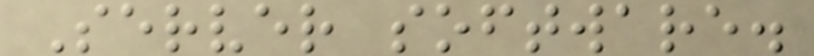Server software.
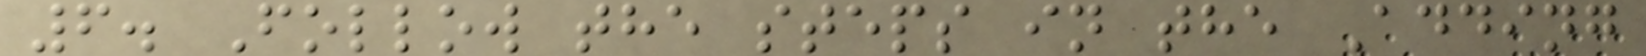6. Follow the steps in the Adding
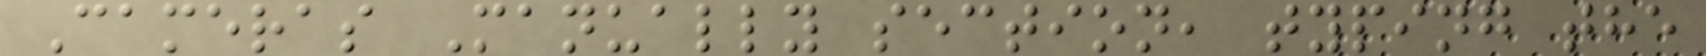Cameras Manually section, typing the
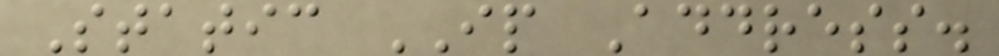Static IP Address.
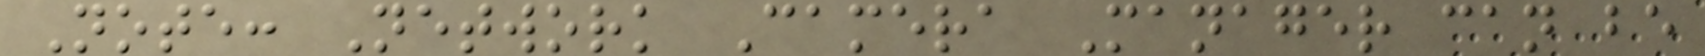Note: Network Camera Manager can be
